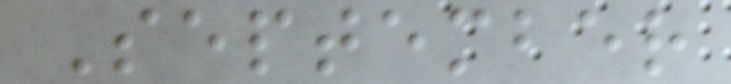September
